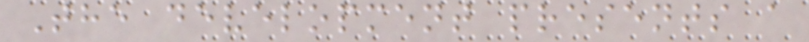The development presents a
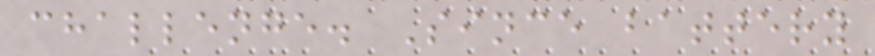challenge. Since battery
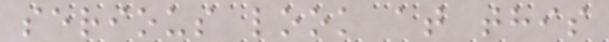serious look at this
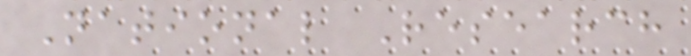National Research
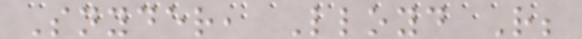Snyder, Lloyd R;
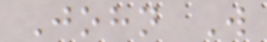John W
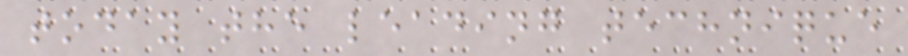today the leading technique
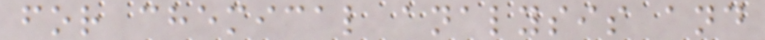for chemical analysis and
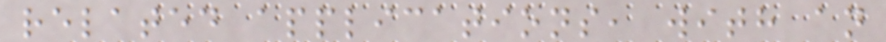related applications, with an
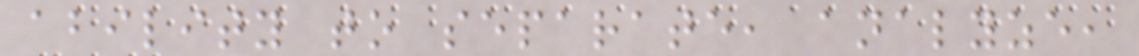ability to separate, analyze,
